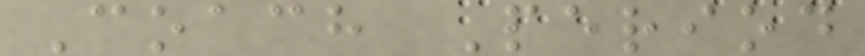Coach Period
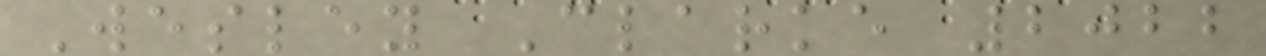Wesley Clarke 2022
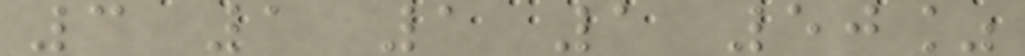3 1 1 1 50%
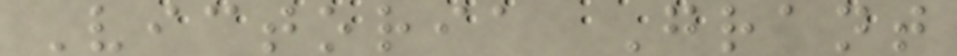Victoria Grant
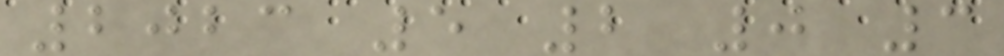2023 5 2 0 3
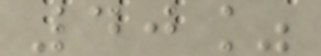40%
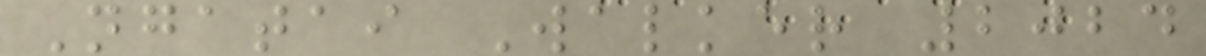Ngatai Walker 2024
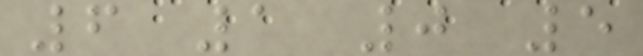6 1 0 5
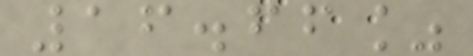16.66%
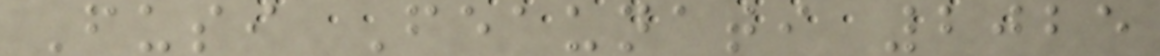Fusi Feaunati 2025
